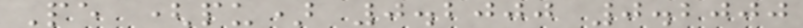Pe (pu) 0.2000 0.2000
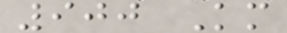900 Km
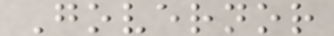Governor
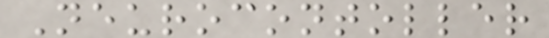Neurocontoller
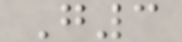G3
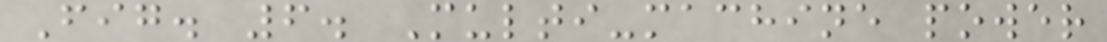Fig. 6. Multi-machine power
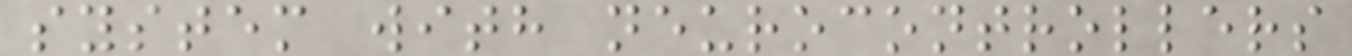system with neurocontrollers
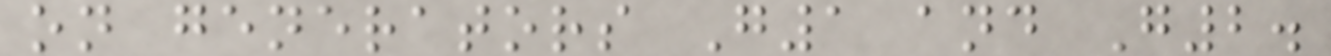on generators G1 and G2.
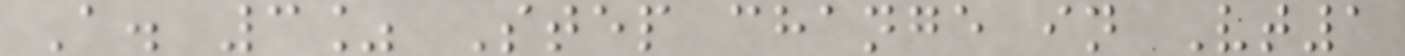A. 3% Step change in Vt1
